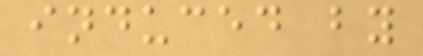induced by
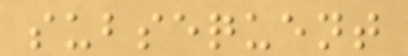subsequent
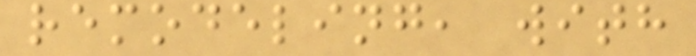remodeling, with
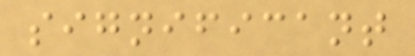significant
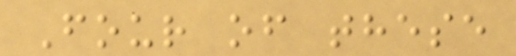Four of these
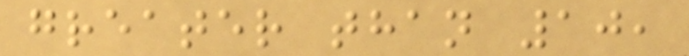greater than 10,
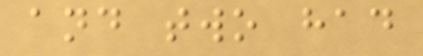and two had
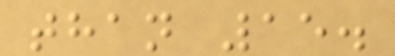than 15.
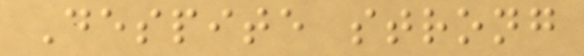Despite strong
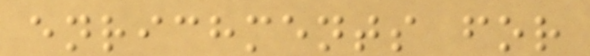enrichments for
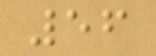56
